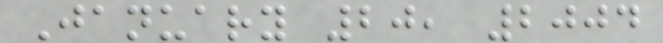January 20, 2004
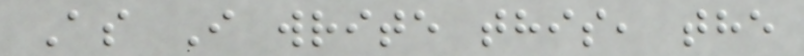As I write this, the
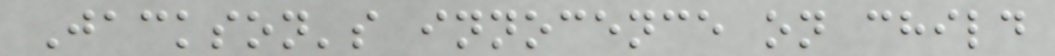Jackson's innocence on child
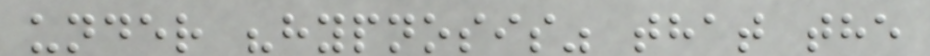under "hypnosis" that the
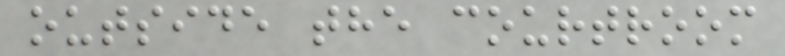outside the courtroom
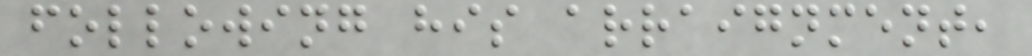following his arraignment,
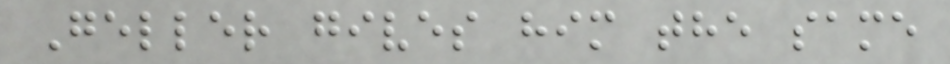Geller gives him the same
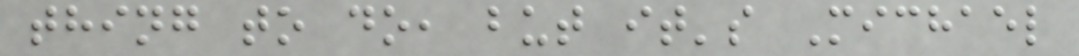thing to do, but it's Michael
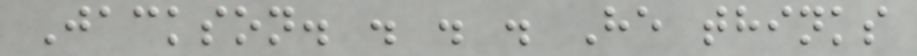Jackson. . . . He thinks
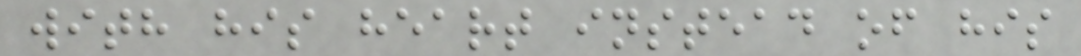with his heart instead of his
